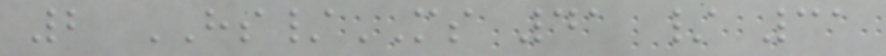2 HS/MS 41 / 31
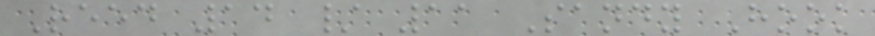Reed 14 / 11 Sandy Hook
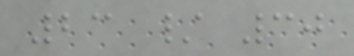23 / 30
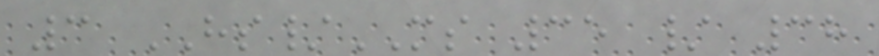3 HS/MS 35 / 38
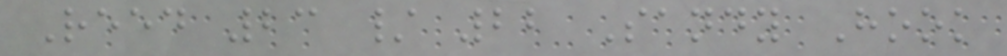Reed 23 / 22 Sandy Hook
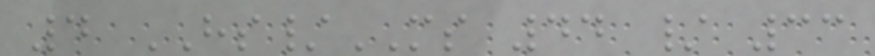4 HS/MS 44 / 33
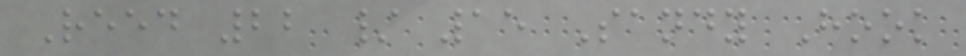Reed 22 / 15 Sandy Hook
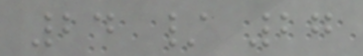24 / 27
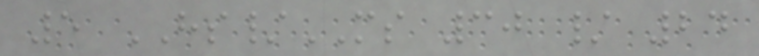5 HS/MS 30 / 24
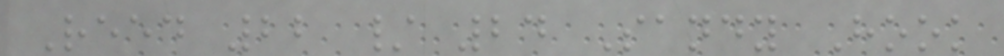Reed 22 / 24 Sandy Hook
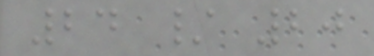24 / 20
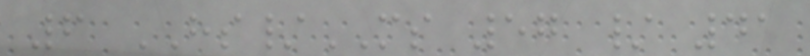6 HS/MS 57 / 41
